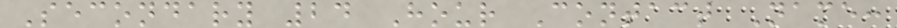Secondary 24 Hour Contact Name:
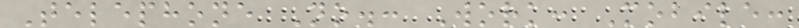Telephone No.: Work: Mobile:
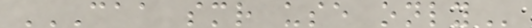CAA SMR USE ONLY
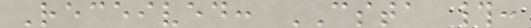Received: CSTA #:
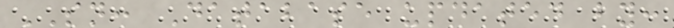SN: Database updated by:
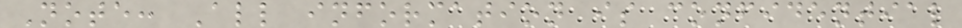Note: All information is confidential
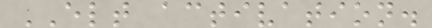ELT activation.
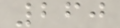260
